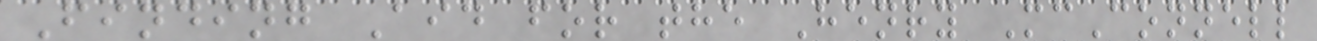Finding Aid for the Henry McConnell
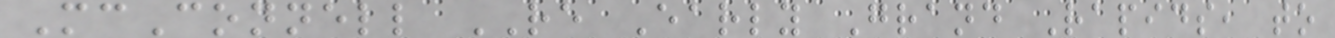McConnell RE Early Grand Rapids, to
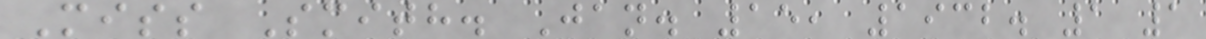Miss Smith. Jan. 15, 1932. 1 1
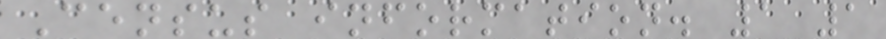Census information. 1 1
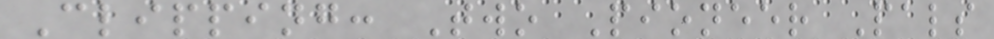Clipping: Two Pioneer Pals
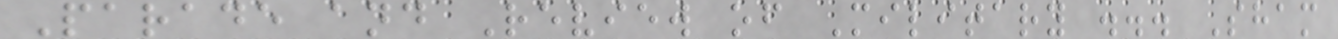Parade and Review of Military ... Sham
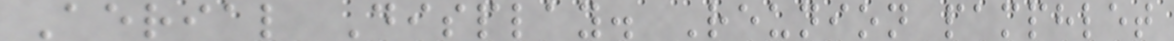Aerial Display. Reunion pamphlet
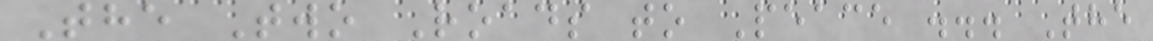The Two Roads to Peace ... The
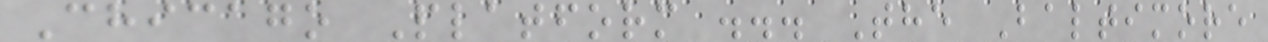Chicago Platform ... The Baltimore
